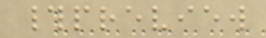#preview
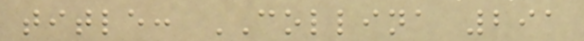title: COLLINA 291
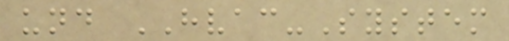und HVAC-System
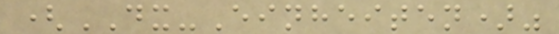(DX-Einheiten)"
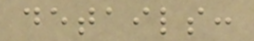details:
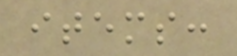items:
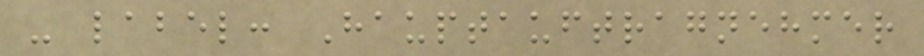- label: Hauptauftragnehmer
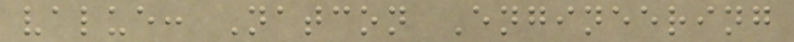value: Natcon Engineering
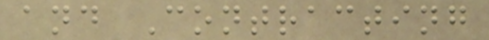and Contracting
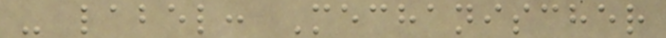- label: Mechanischer
